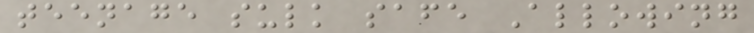teenage sulk safe Allowing
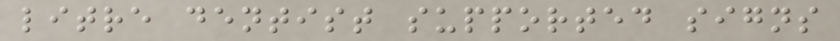litre dentist supported signs
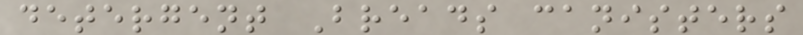detergent Breads canisters
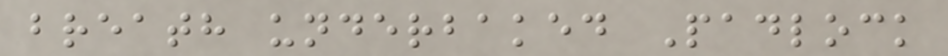breath underbaked Padlock
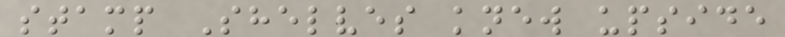stamp Shelves knew upside
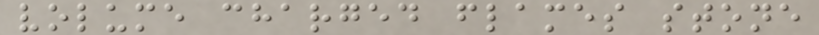volume charged flames stone
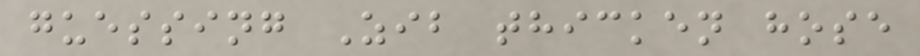guessing Zib thicken hose
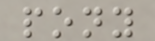pony
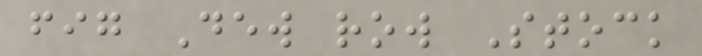fig Dew row Stock
